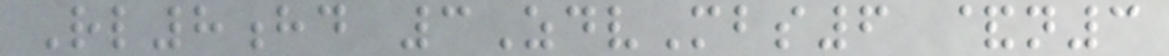Rl8hd 3ZdvMbs6 &n3
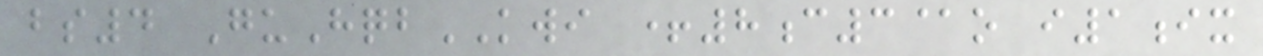bs4 GuHqbKWI +8c3@o i1ix
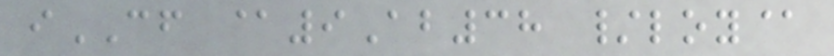iCF @9Ab38 /loy@
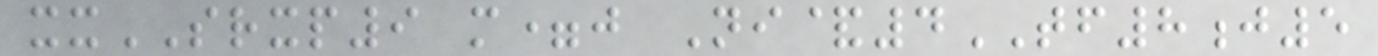xxSRXP9 m=j Ni&4TF8j5
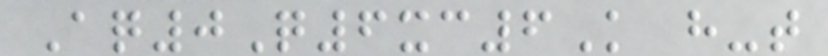Aq0Q6xc6K h-t
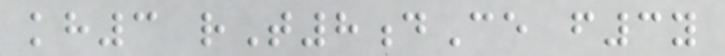kh3 rT8dCe f3y
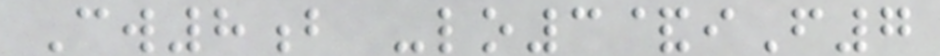Cw8b -lo3&iF7
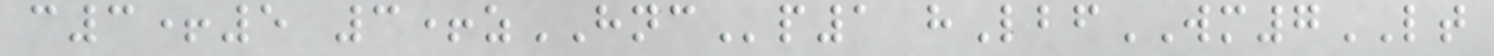c3+5 3+zHNCp1 hLbfWM7LT
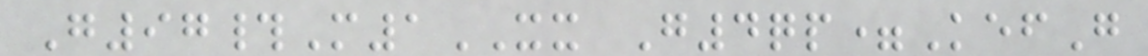G97#M1XX G4qp=KefG
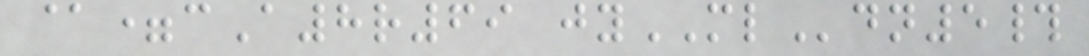@=cA8r69 jyMLdn5#
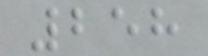258
